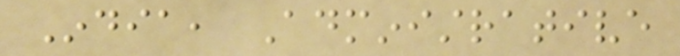India, Administrative
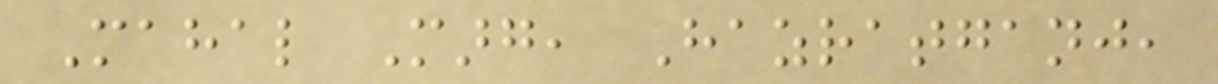Mahal Marg, Hazratganj,
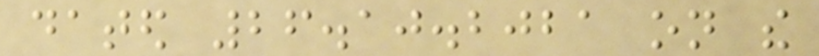dated 26.10.2021 on the
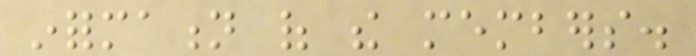information of the members.
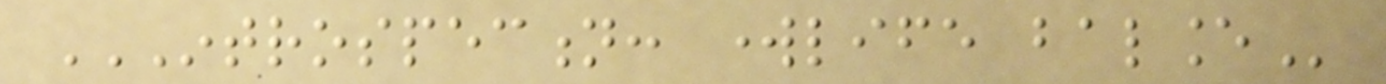INTROSPECTION: WORKLIFE BALANCE
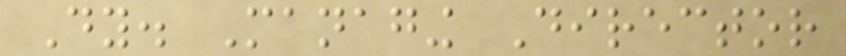Dy. Managing Director
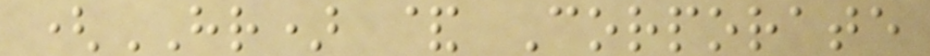(HR) & Corporate
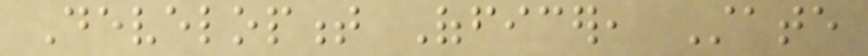Development Officer, State
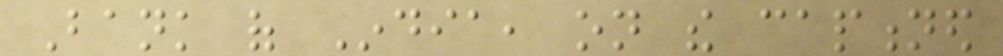Bank of India, on the captioned
